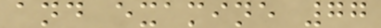and examine 77
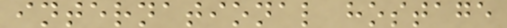international hostage
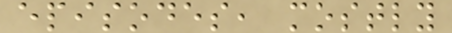episodes, mostly
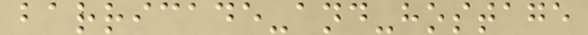barricade-and-hostage
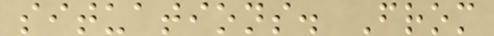situations. From
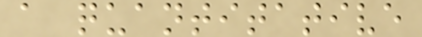a quantitative
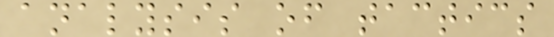analysis of tactics
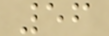56
